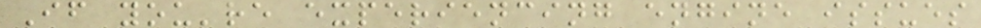If you're experiencing engine issues
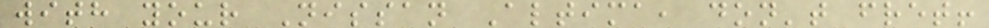with your Nissan Altima, don't fret!
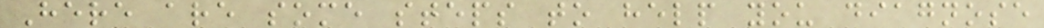Here are some steps to help you diagnose
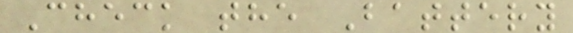Check the Battery
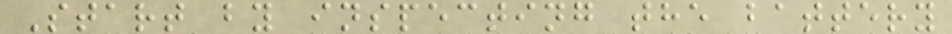Start by inspecting the battery
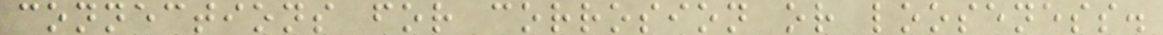connections for corrosion or looseness.
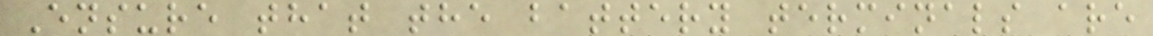Ensure that the battery terminals are
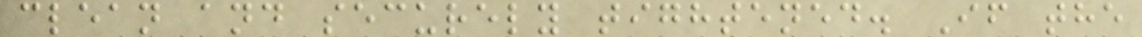clean and securely tightened. If the
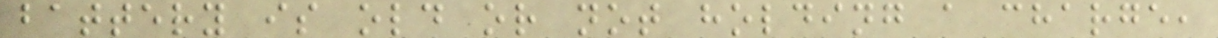battery is old or not holding a charge,
